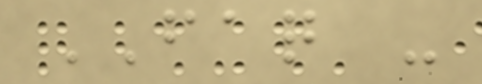FAQ -
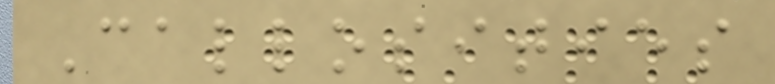Callosities
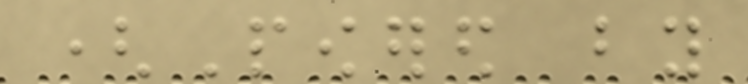(Powered by
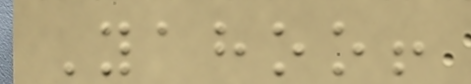Yahoo!
